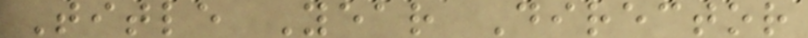Title Year Director
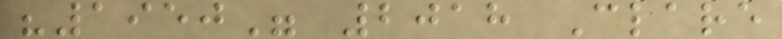"1950" 2018 Clare
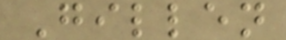Gillen
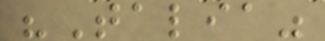"Talia"
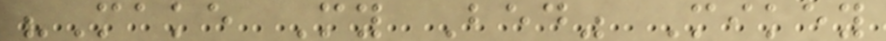"Make My Bed" Mikey
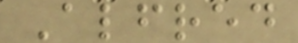Alfred
